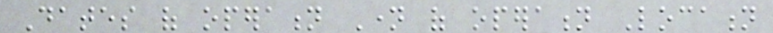Dates of operation Name of operation Location
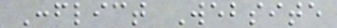Conflict Website
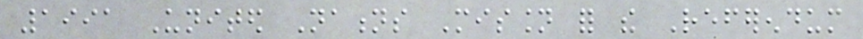1991 United Nations Mission for the Referendum
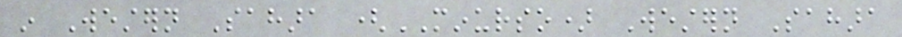in Western Sahara (MINURSO) Western Sahara
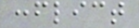conflict
